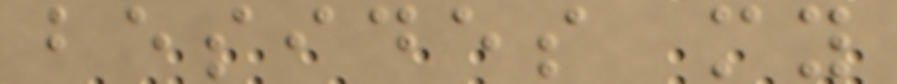besides my
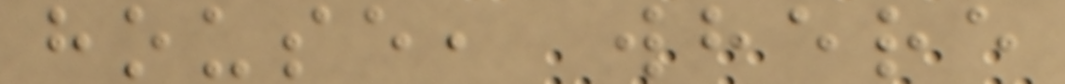house, where
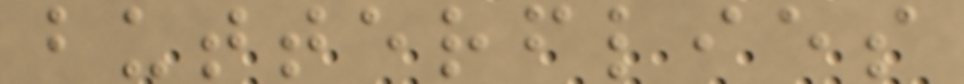butterflies
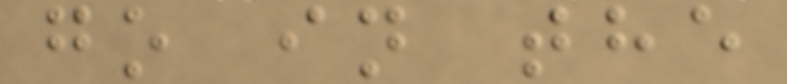go in the
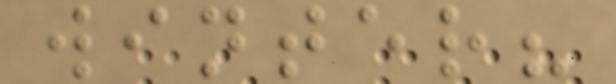winter?
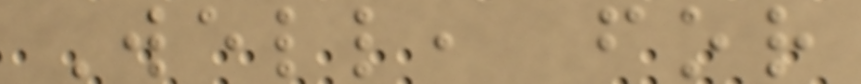Well, for
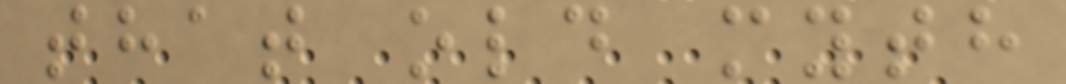that old myth
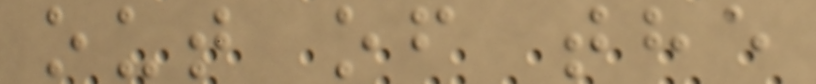out of the
